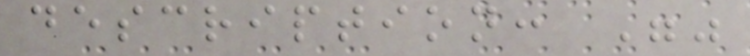description: ""
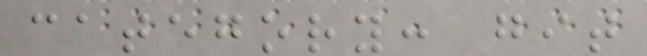category: git
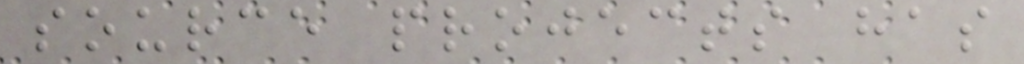source projects has
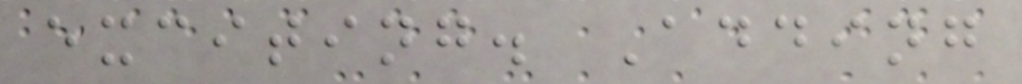exciting. Adding
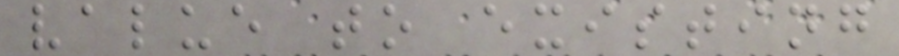value to existing
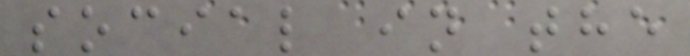social in the
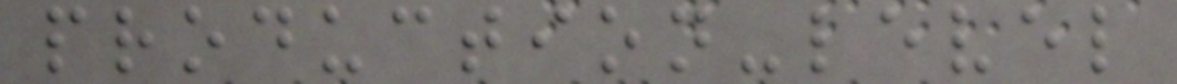production-level
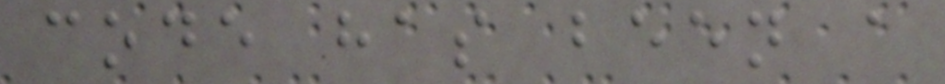code has been a
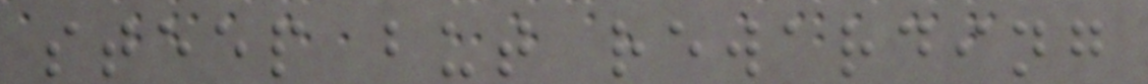steep but rewarding
